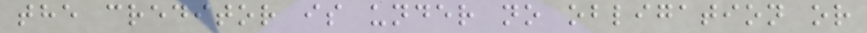the creditor is under no obligation or
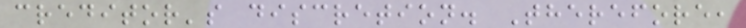creditor's discretion. Therefore,
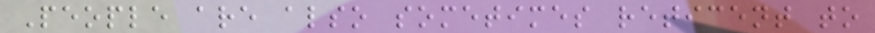People are also sometimes reticent to
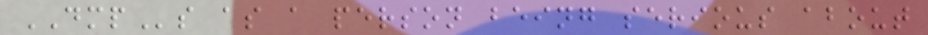DMPs as a person being serious about
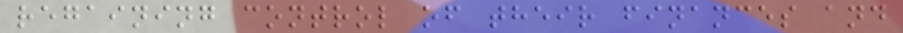regaining control of their finances and
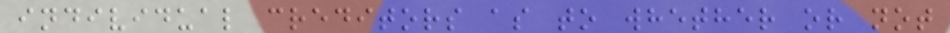individual creditors as to whether or not
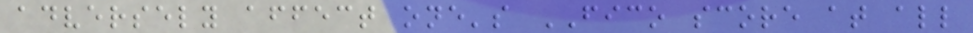adversely affect one's FICO score at all
